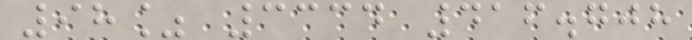98% 3334 416.708
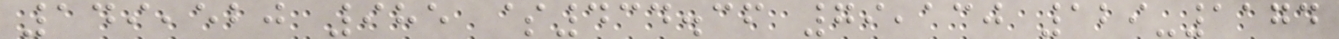149,520 985 $434.36 79,130 129-1174
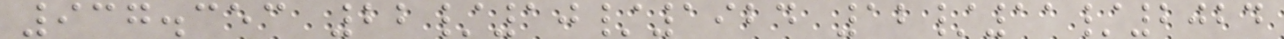937.353 22/10/1924 12/11/2024
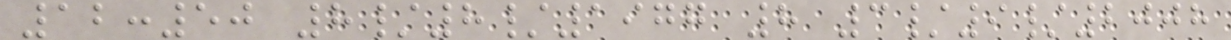12:50 8/8/1977 8 3/9/2008
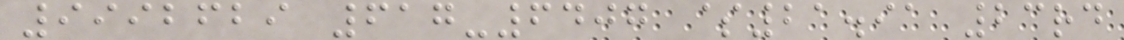9992629 617-6407 $21.91 23rd
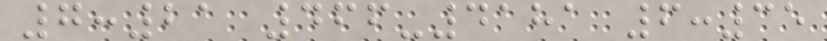7:21 466-4181 6:35
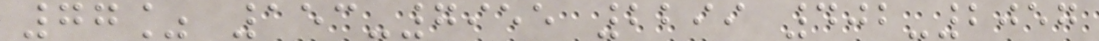77% 153-7955 2299 402-2057
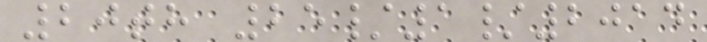20th 25/1/2014
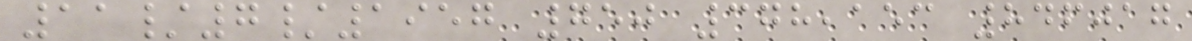11/7/1957 750 378,153 846017
